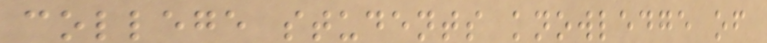college students knowledge of
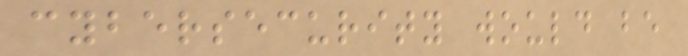cybersecurity would be
